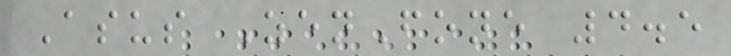Asus ZenFone 4.5
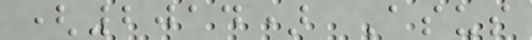(2014) Asus
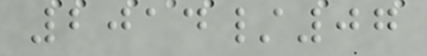2014/07
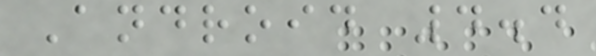Android 4.4
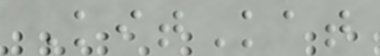KitKat
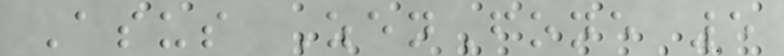Asus ZenFone 5
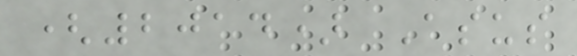(2014) Asus
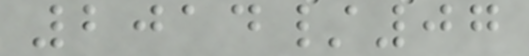2014/07
